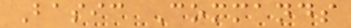Basic Commands
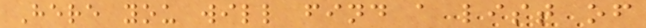Here you will find a list of
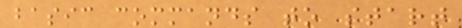basic commands to start
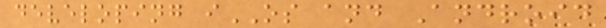developing iOS and Android
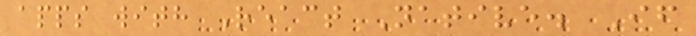apps with React Native. If
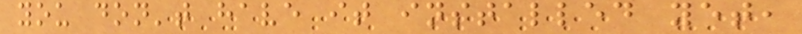you don't have it installed yet,
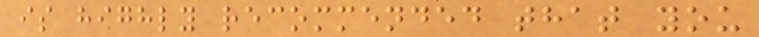is highly recommended that you
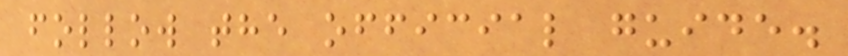follow the official guide.
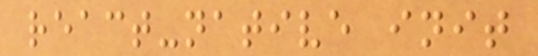react-native init
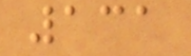131
